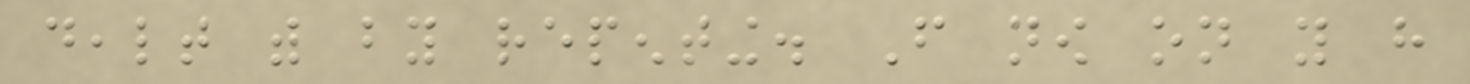dealt with by repenting. From now on you have
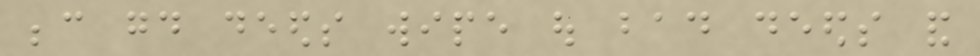because good deeds wipe out bad deeds and
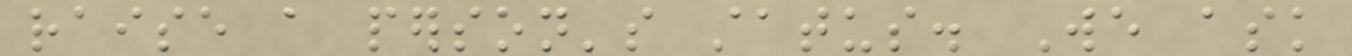raise a person's status. We ask
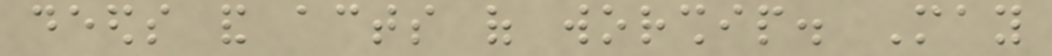deeds and acts of worship. May
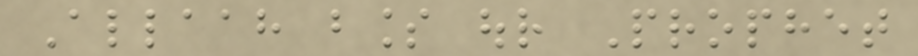Allaah bless our Prophet
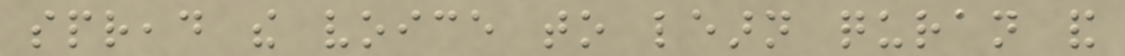spread the voice to learn quran and
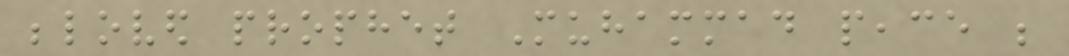beloved prophet Muhammad peace be
